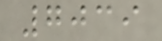7039
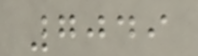7049
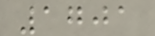1701
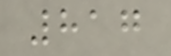817
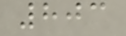803
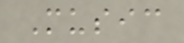Music
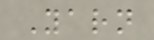Yarn
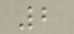2
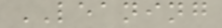LEANING
